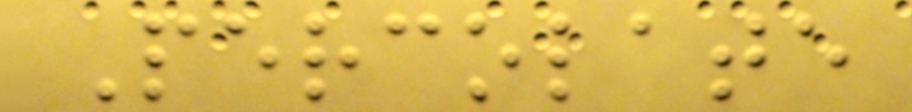Percolate
